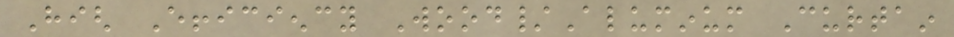High Efficiency Wood/Aluminum Curtain
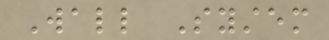Wall System
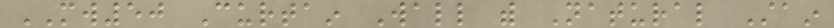MW50 Curtain Wall with Natural Stain
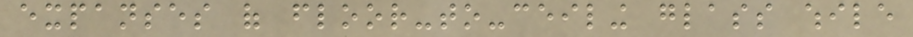expanses of floor-to-ceiling glass while
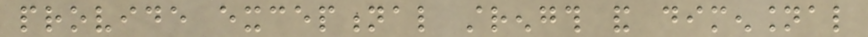provide exceptional strength and dimensional
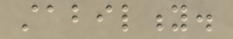stability.
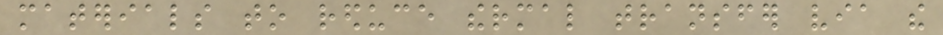materials to reduce thermal transfer via the
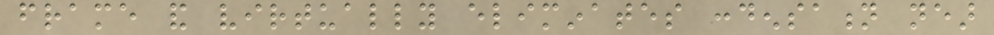frame and virtually eliminates condensation near
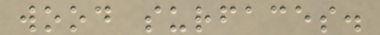wood surfaces.
